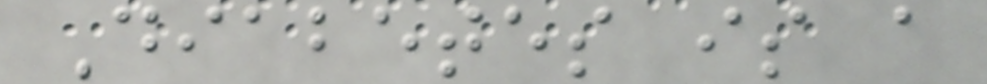Diabetes is a
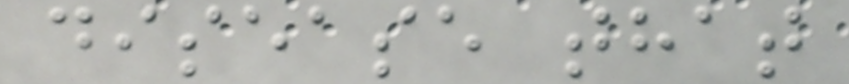disease that
